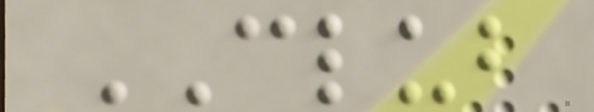CLUB
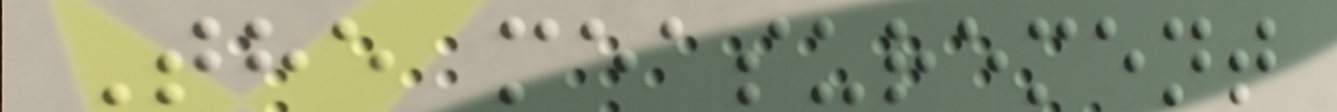The measurement
